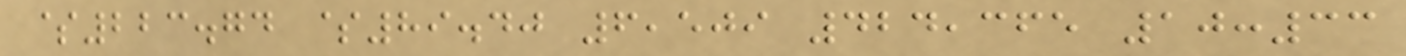$223.74 $89.40 6,509 424,365 10:33
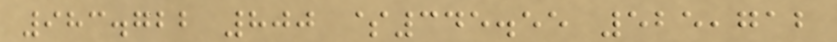983.722 800 $345.55 525,712
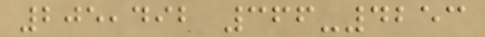205,492 366-4253
